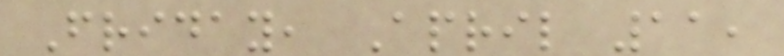Friday, April 11,
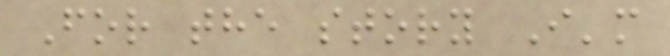For the story I'm
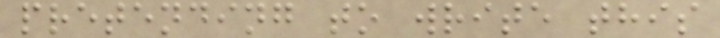pretending to write this
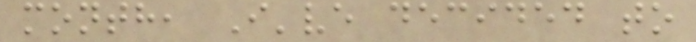month, I've decided to
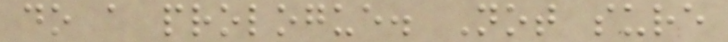do a prologue. Not sure
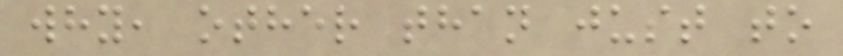why, other than just to
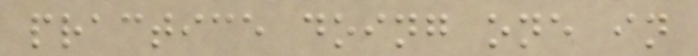practice doing one in
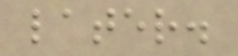later.
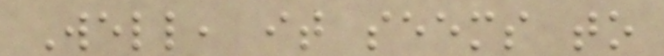Well, it seems to
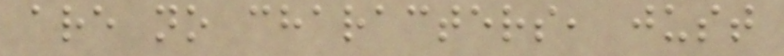are no characters, just
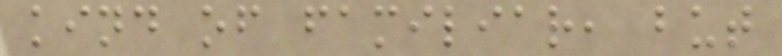kind of familiar, but
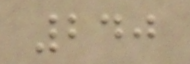240
